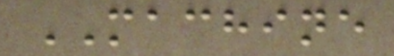MACHINE
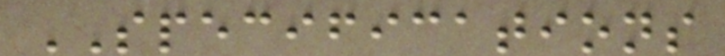SPECIFICATIONS
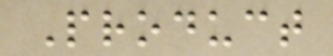Product
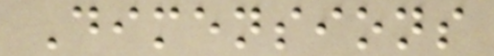Dimensions
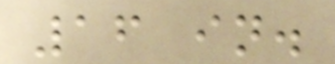16 in.
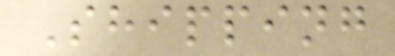Shipping
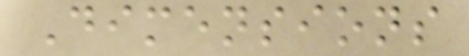Dimensions
